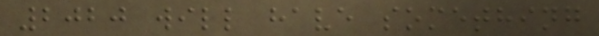2020 will have something
